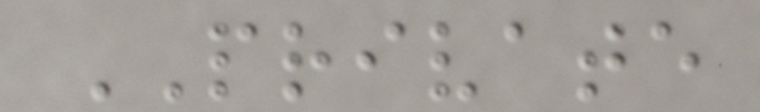PRIVATE
